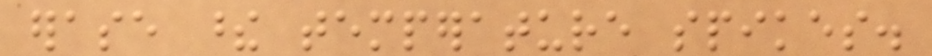erase these temperature spikes.
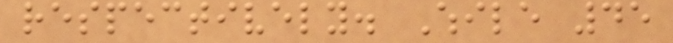respectively. While 45
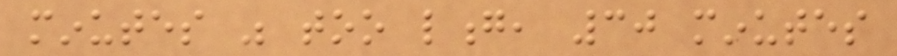minutes was too long, 30 minutes
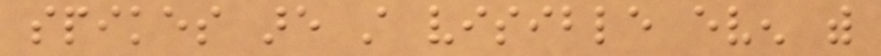spikes are still visible even with
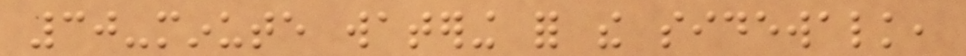30-minute watering for the sidewalk,
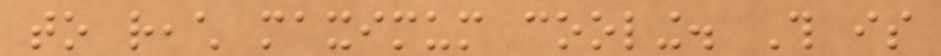to reach maximum cooling. This is
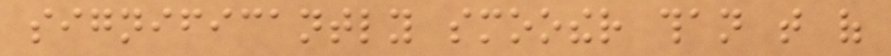significantly smoother than that of
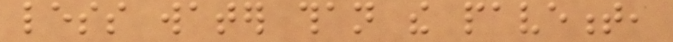less water than the pavement,
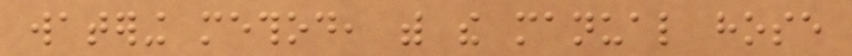watering method, with the manual hose
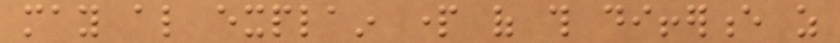may also explain part of this difference as
